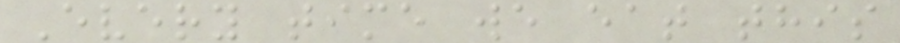Every time we eat this
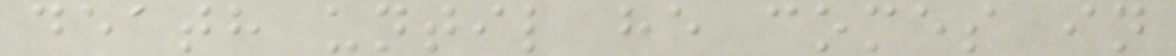death until he comes in
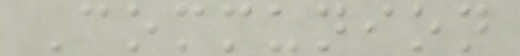Communion
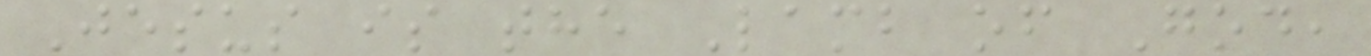Jesus is the Lamb of God,
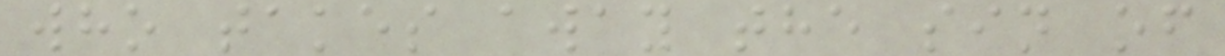who takes away the sin of
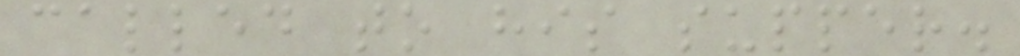called to his supper.
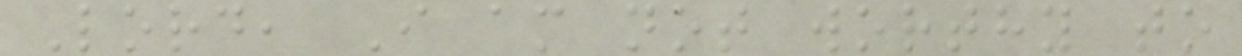Lord, I am not worthy to
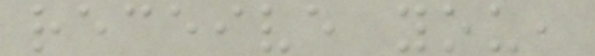receive you,
